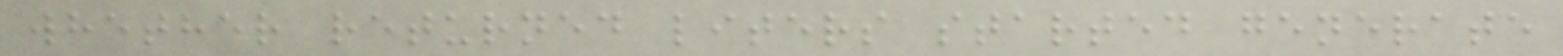whether returned liters started generate
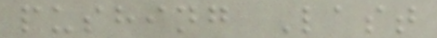pushing Last
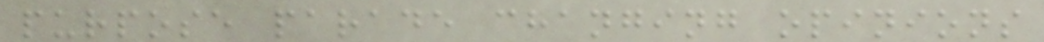purpose parade changing opinions
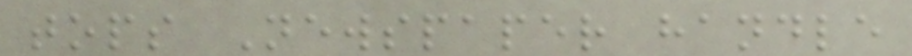tops Newspaper handle
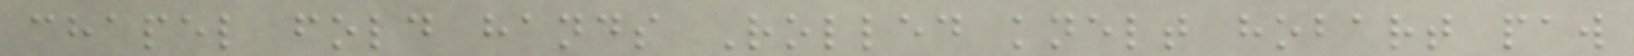chapel fold hands Rolled knelt hobart paw
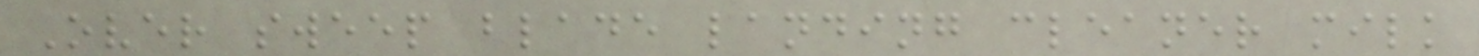Over sweep blade landing cleaner milk
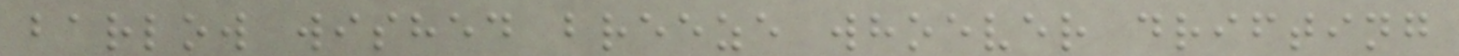barlow wished breeze whoever drifting
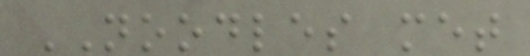NOODLES met
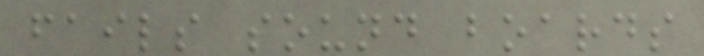fails sound boards
